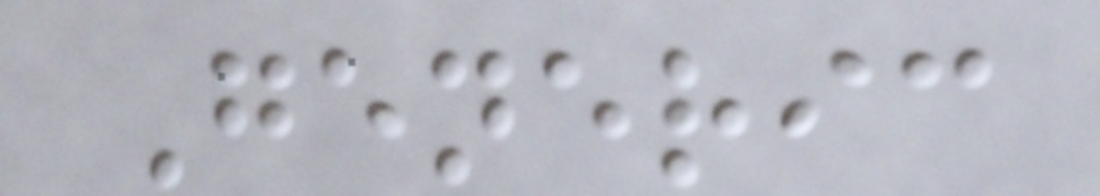Generic
